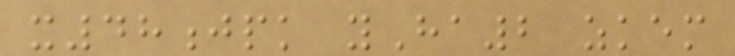x48jpk yHa2 zkem
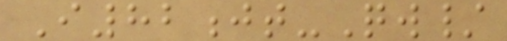I82jt-Qw/
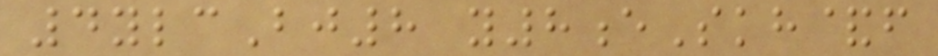4ylcBj8 y8eSkh&f
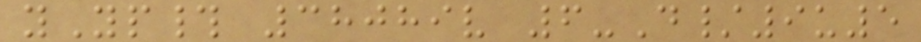yYp# 38089v 6-D/9u5
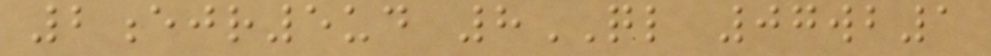2ejr5ud 8QL 07wb1
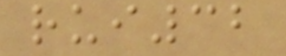rui32
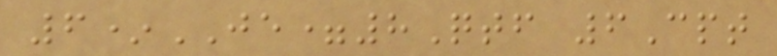6*JE=8Qtf 6Cpt
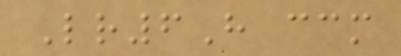Lr6H ccm
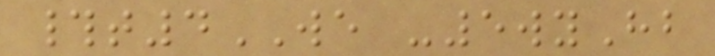#t4WE -5wyHb
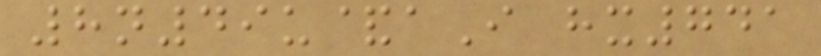8n49u&aI hx741
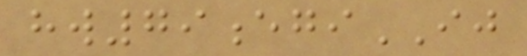hw79egiIJ
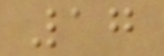17
